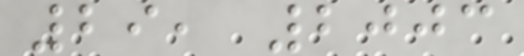29, 2003
